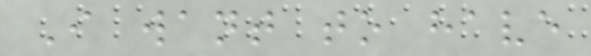I want to have
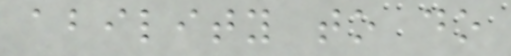ability to do
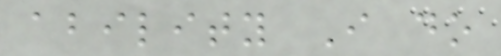ability I do
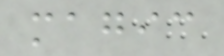magic
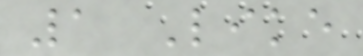1 Like
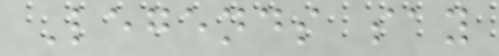Legends say
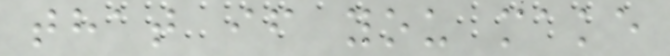that if you make
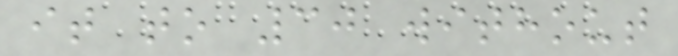it to 30 without
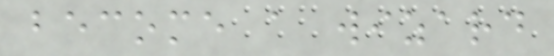become a wizard
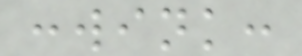:wink:
